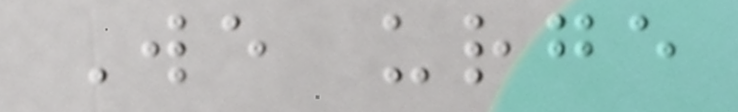We urge
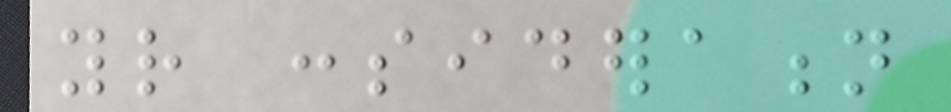your consideration
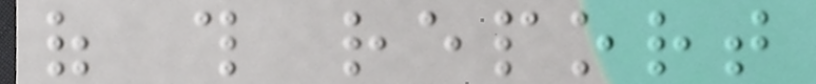of this report
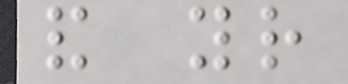and your
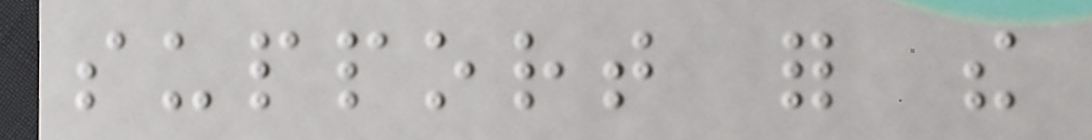support for the
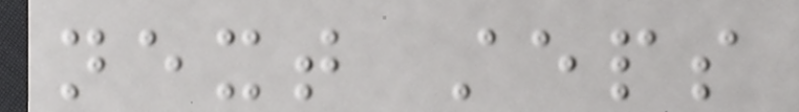next steps
